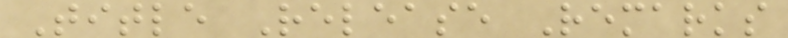Title Release Remarks
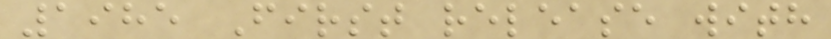1985 First release with
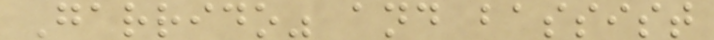Garrido" and bassist
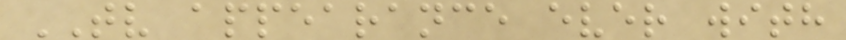TV appearance ever with
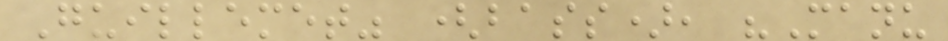Guillemet" (bass), "Manu
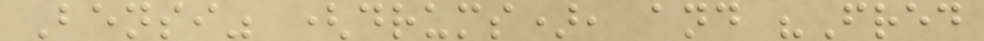Bensi" (drums), and "Fred
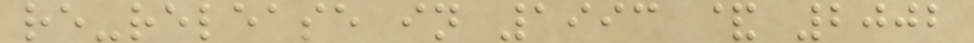re-release in 1993 & 2002
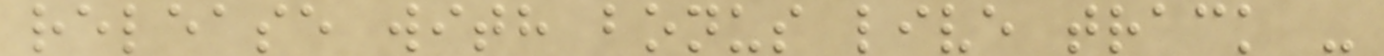release with bonus live track -
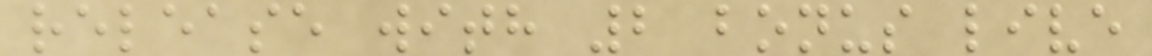release with 2 bonus live
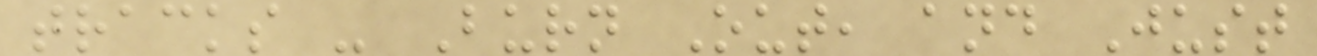tracks - Burn Out, and Just
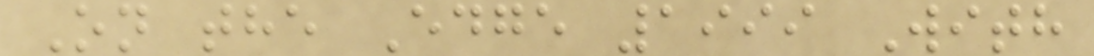On the Edge 1999 With
